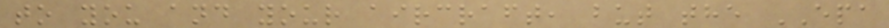to you and your aircraft, but the EPA
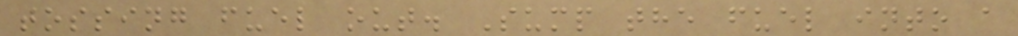tossing fuel out. Sump the fuel into a
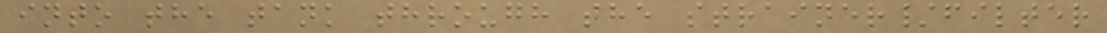into the tank through the strainer/filter
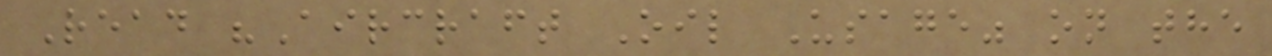Read "Aircraft Oil Usage" on the
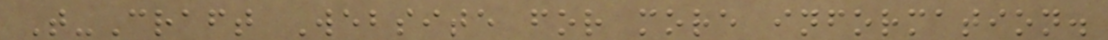T-Craft Website for more information.
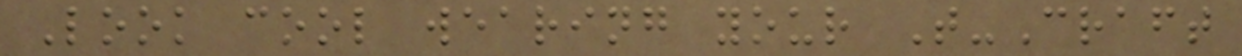Look cool wearing your T-Craft
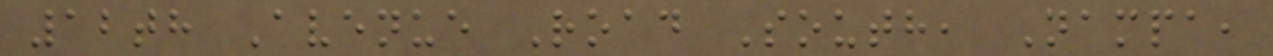12th Avenue Road South, Nampa,
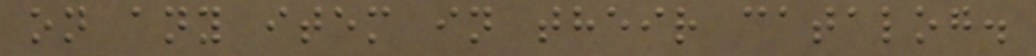on any item in their catalog.
